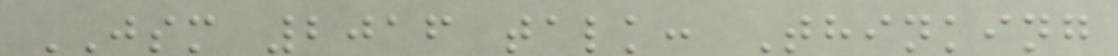JSM 2016 talk: Thinking
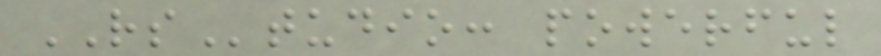RStudio: powerful
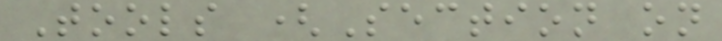Tools (Section on
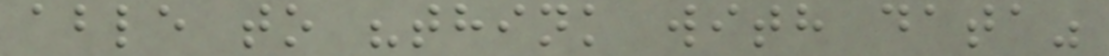able to "think with data"
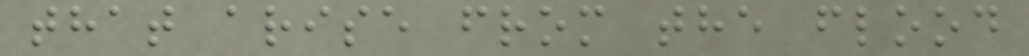that arise from the flood
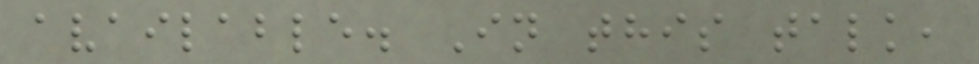available. In this talk,
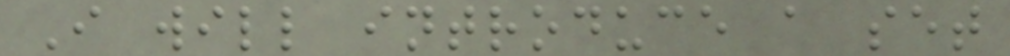I will introduce a set
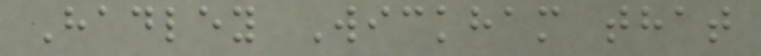Hadley Wickham that
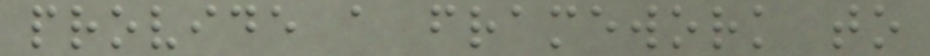provide a framework to
